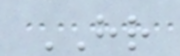HR
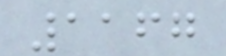1167
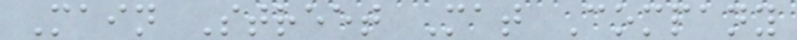Main Street Mat Company
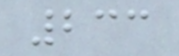233
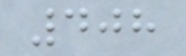408
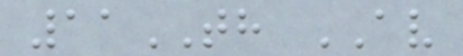11TH AV
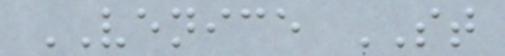VENICE ST
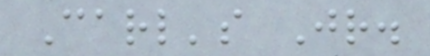Carl's Jr.
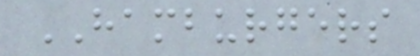HAMBURGERS
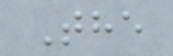The
